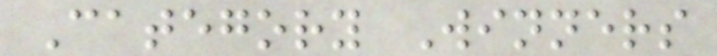Category Winners
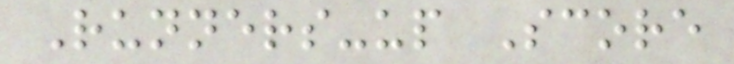Runners-up Score
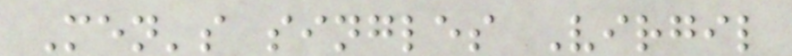Men's singles Virgil
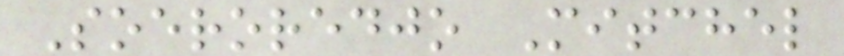Soeroredjo Mitchel
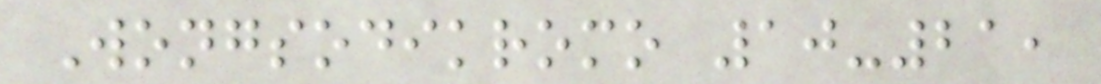Wongsodikromo 10-21,
